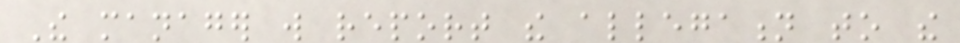The manager will report the allegation to the
